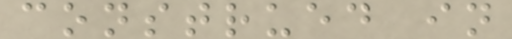construed in
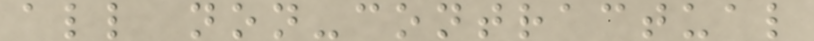all non-contractual
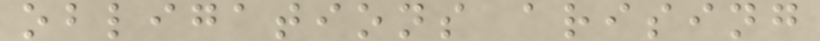obligations arising
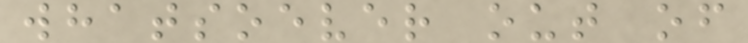whatsoever out of
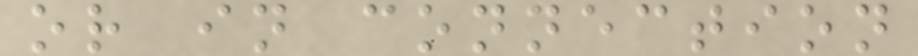or in connection
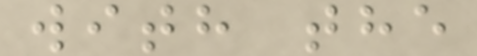with the
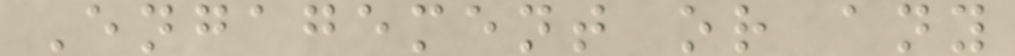Engagement or any
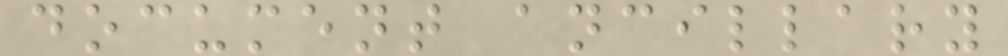document ancillary
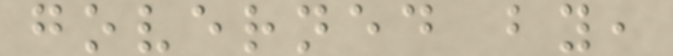governed by,
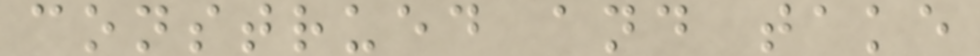construed and take
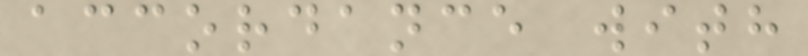accordance with
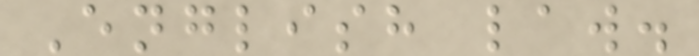English law.
